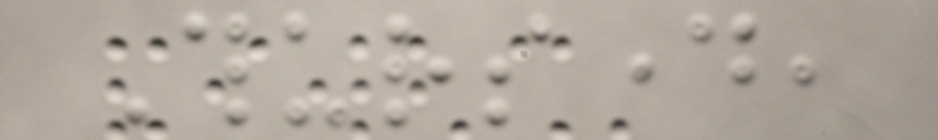Thursday,
